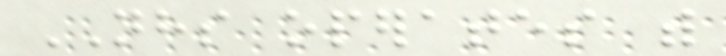NHS operates with
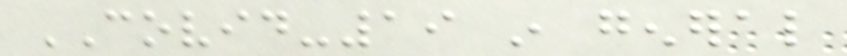COVID-19 in general
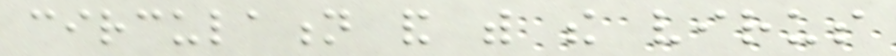circulation and with the virus
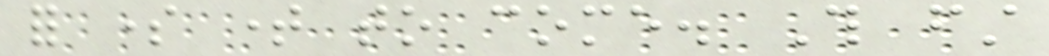for some time to come. This first
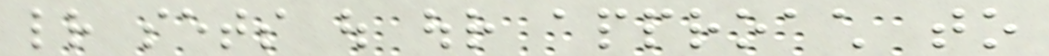letter sets out our approach to
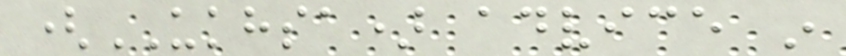(UKHSA) advice in
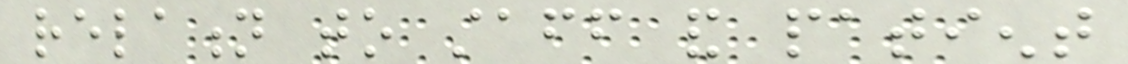relation to staff and patient
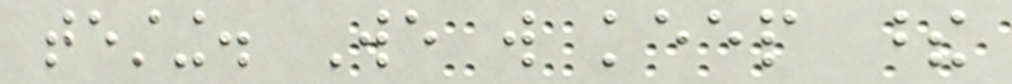testing. We will keep these
